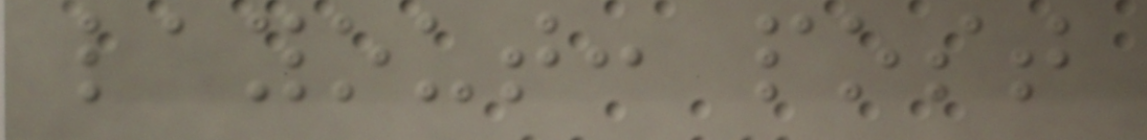layout: post
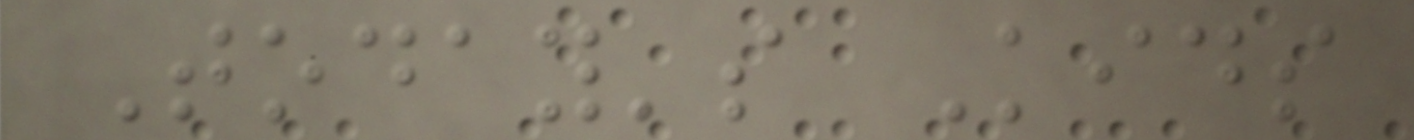Today's Kids
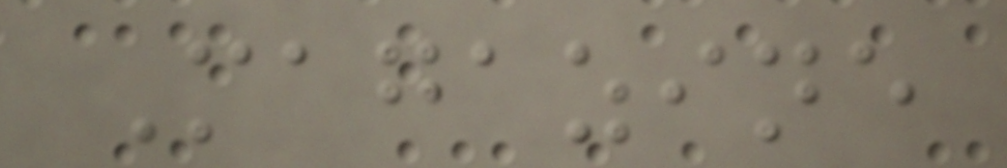Magazine
